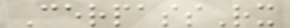CerpassRx
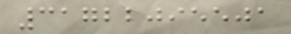31722095501
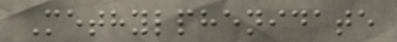Methylphenidate
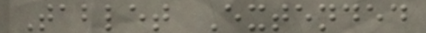Tablet Extended
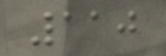110
